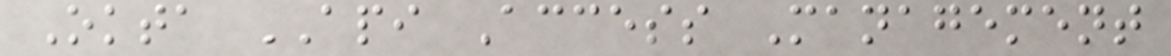Okta API Access Management
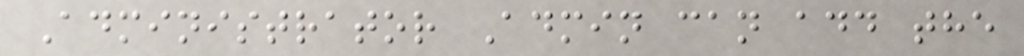Administrator Admin can add the
